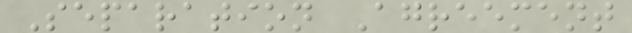Separation Agreement
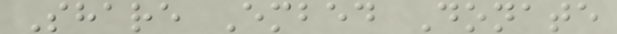Share Embed Donate
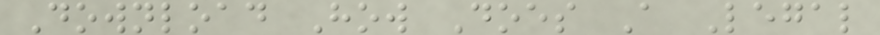Download How Does A Legal
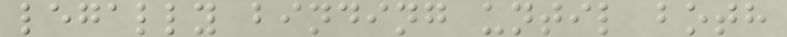legally binding until both
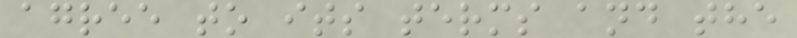agree to its terms and the
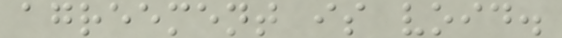agreement is void.
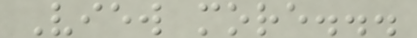View more...
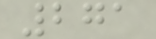271
